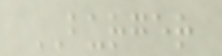BURGER
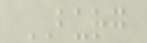BURG
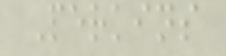Perkins
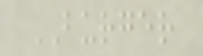BURGER
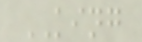KING
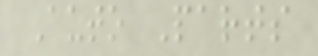Auto Parts
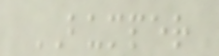BUMPER
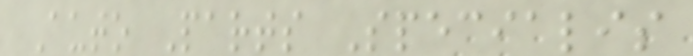Auto Parts Specialis
